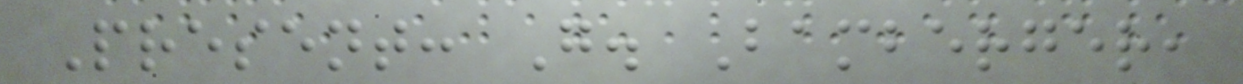Present: G. Bamberger,
